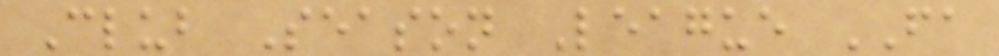Club Season League FA
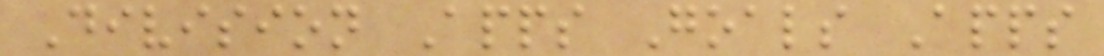Division Apps Goals Apps
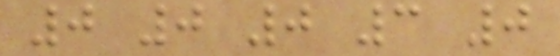0 0 0 3 0
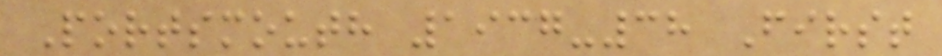Portsmouth 1937-38 First
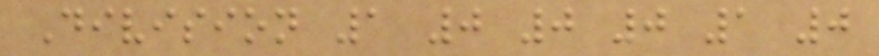Division 1 0 0 0 1 0
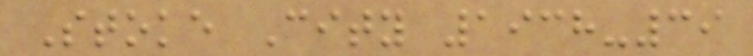Stoke City 1938-39
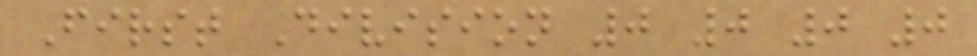First Division 0 0 0 0
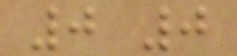0 0
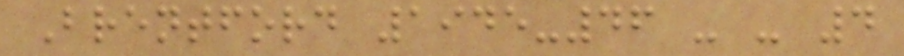Brentford 1945-46 - - 4
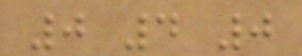0 4 0
